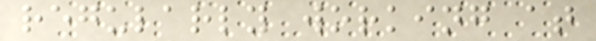regularly working at
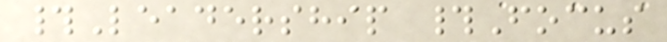#Leadership #Focus
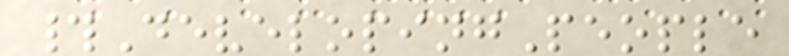#DevelopingPeople
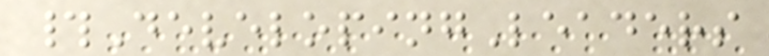#DevelopingLeaders
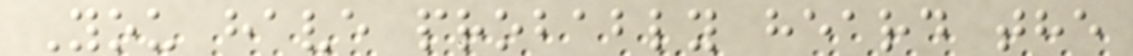You have probably heard the
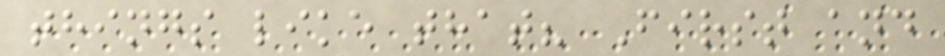things like that? First and
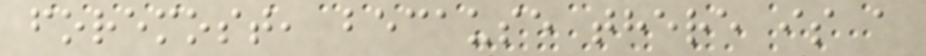foremost, because there is a
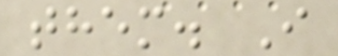them. I
